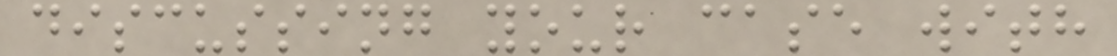discussing your case with
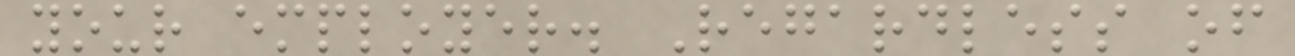your employer. Regardless of
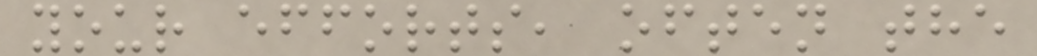your efforts, often the
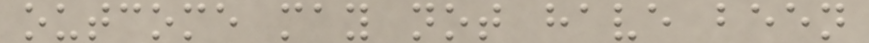outcome may not have been
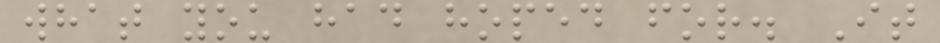what you had hoped for. It
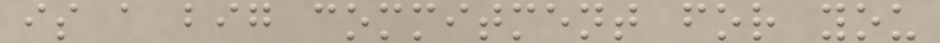is a big commitment for you
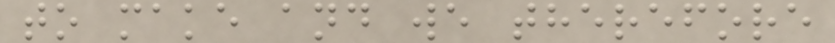to make and we therefore
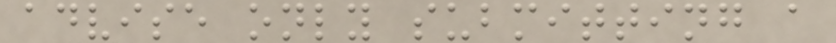advise only submitting a
